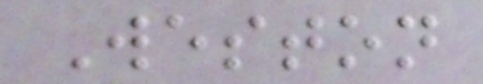Weston
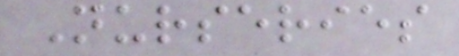Nurseries
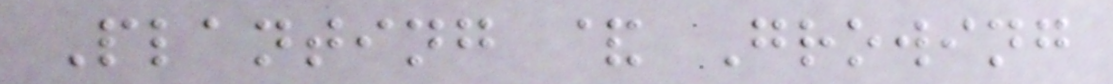Planting & Growing
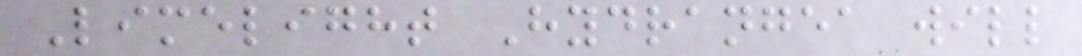Limelight Hydrangea will
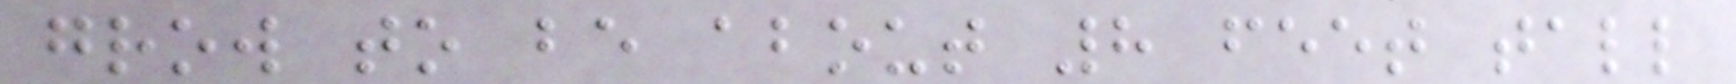grow to be about 8 feet tall
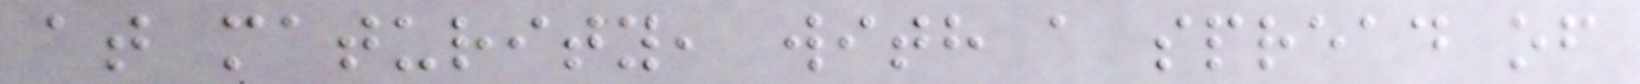at maturity, with a spread of
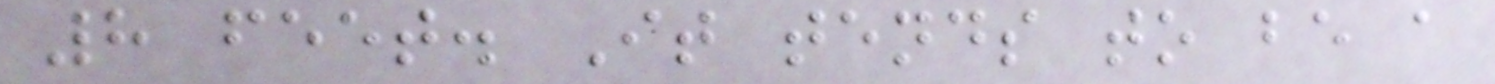8 feet. It tends to be a
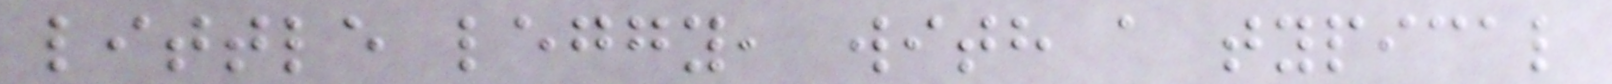little leggy, with a typical
